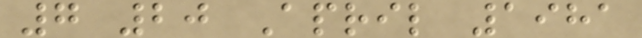7 20 April 1981
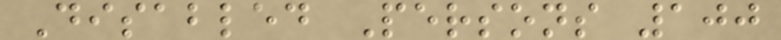Disabled Persons 100
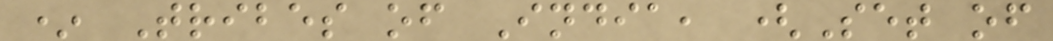* Tribes of India, (Set of
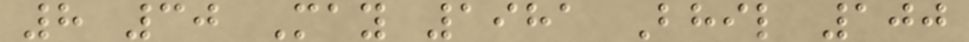8 30 May 1981 Bhil 100
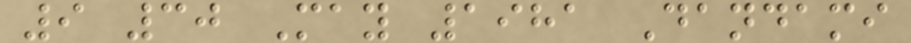9 30 May 1981 Dandami
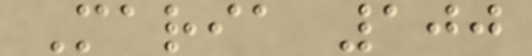Maria 100
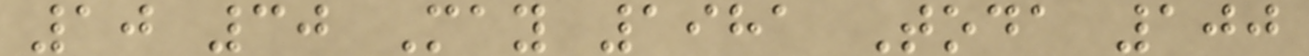10 30 May 1981 Toda 100
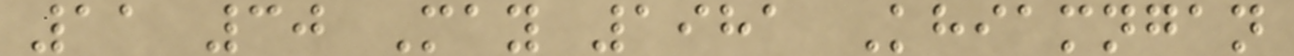11 30 May 1981 Khiamngan
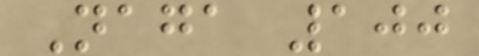Naga 100
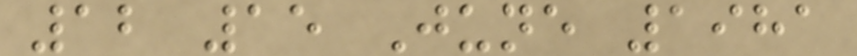12 15 June 1981
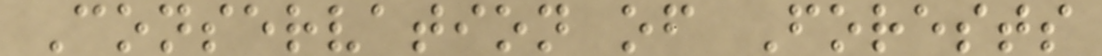Conservation of Forests
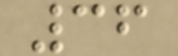36
